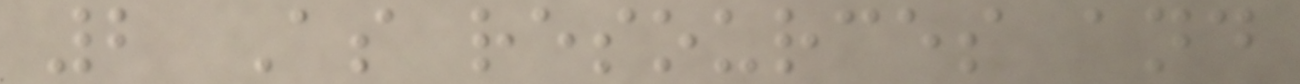2 As resources and
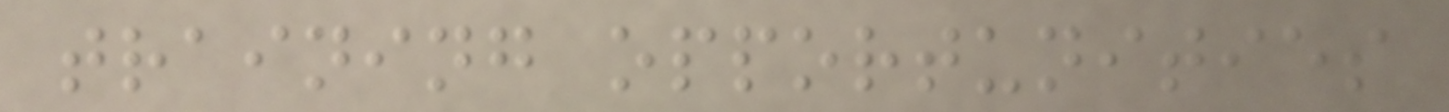training opportunities
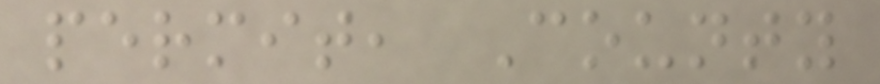permit, County
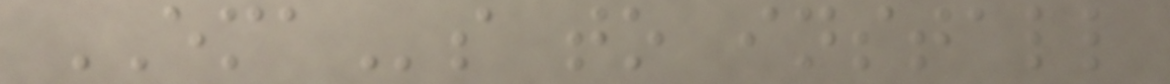EMAs to install
